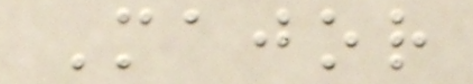Major
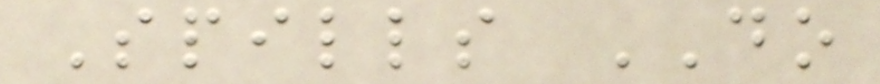Spills DO
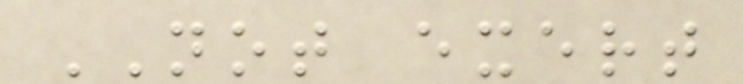NOT exert
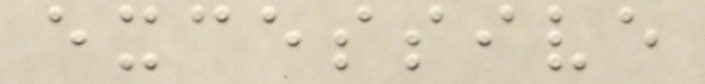excessive
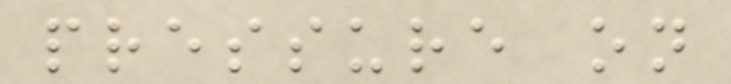pressure on
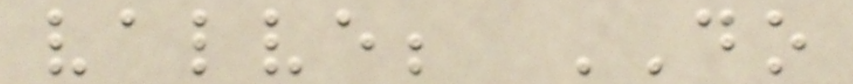valve; DO
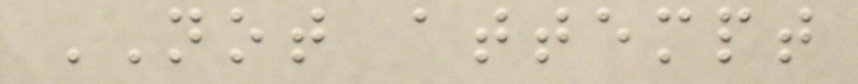NOT attempt
